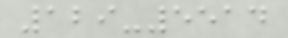129-5514
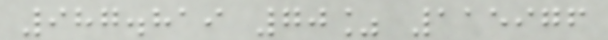987.819 70% 115976
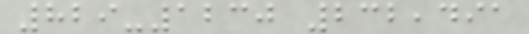829-1230 232,491
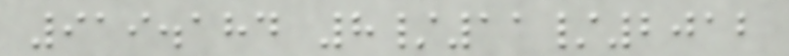919.184 8/11/2012
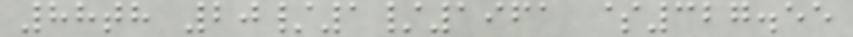88th 20/1/1961 $327.55
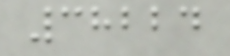38224
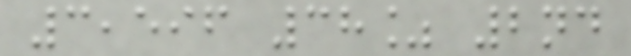3,596 38% 2nd
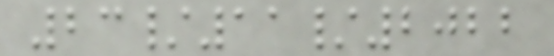23/11/2022
